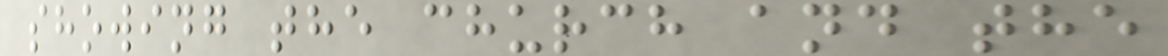showing the church and the
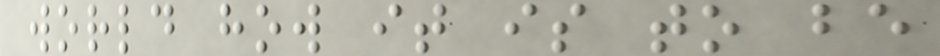world how it is to be
